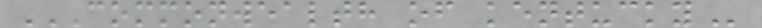COMMONWEALTH OF KENTUCKY
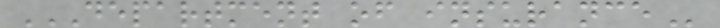DEPARTMENT OF INSURANCE
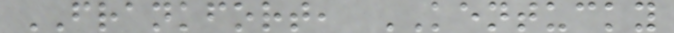FRANKFORT, KENTUCKY
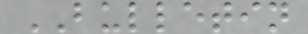BULLETIN
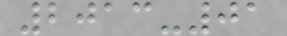2013-01
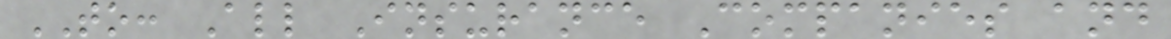TO: All Insurance Companies and
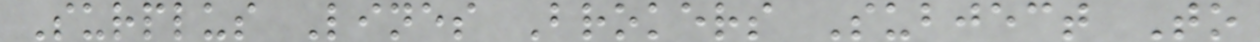Surplus Lines Brokers Subject To
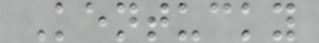Kentucky
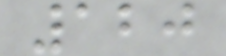120
